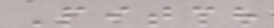Pitch
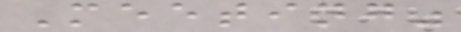Meeting"
